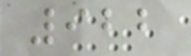922
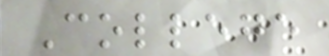College
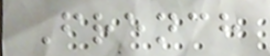French
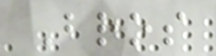Bros
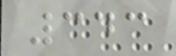343
